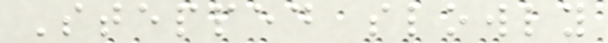Stepped slowly
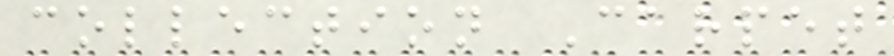collection Carpet
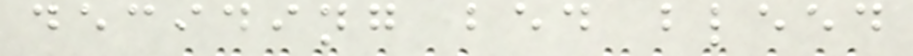deciding bed bleed
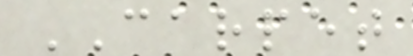CARPET
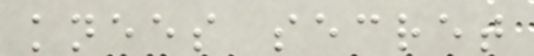knees secret
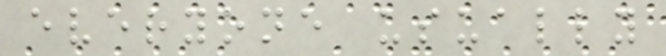everyone usually
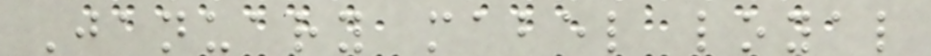January mabel loyal
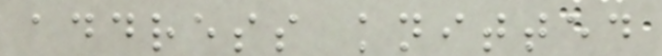address knitted
